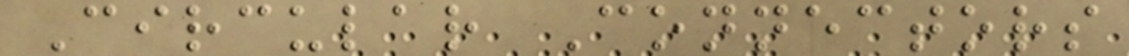Circular Connectors
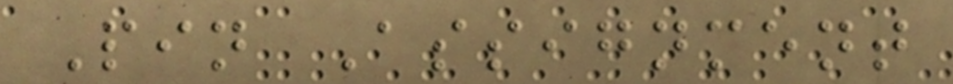Pin Assignment
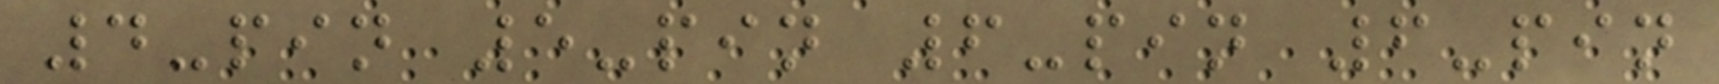4-pin 5-pin 6-pin 6-pin
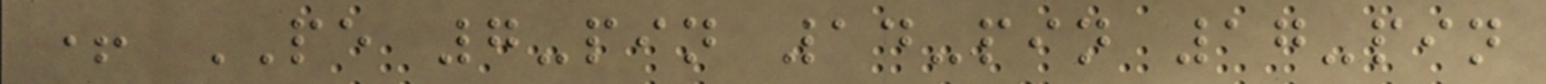+ PE 7-pin 14-pin 17-pin
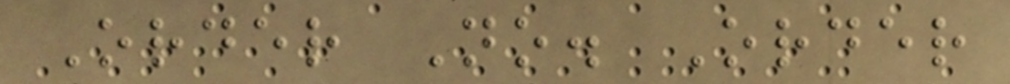Order No. Order
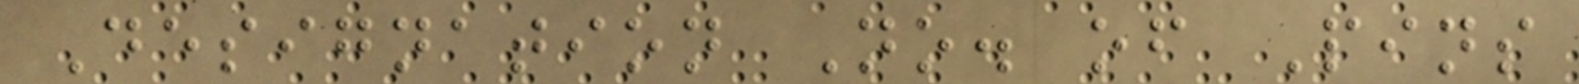Designation No. of Pins
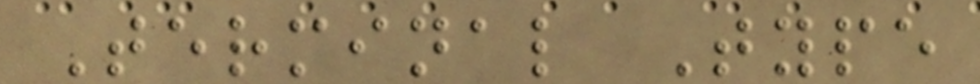Terminal Type
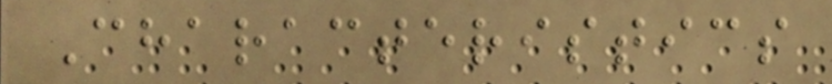Characteristics
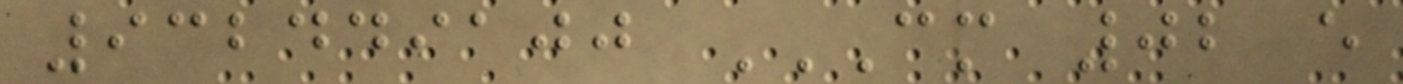932449100 CM 02 E
